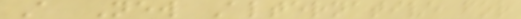A New Alternative for
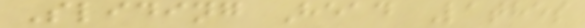Sliding Head Lathes
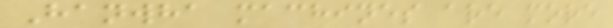Hanwha machines are more
